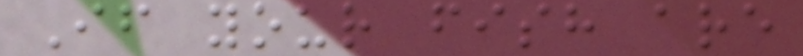If your fish are
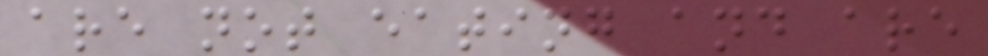are not eating and are
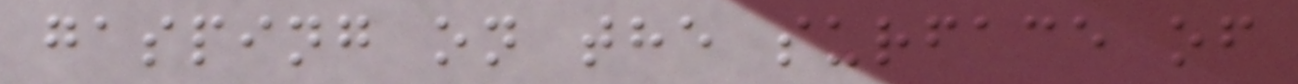gasping on the surface of
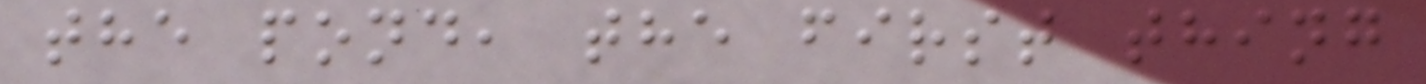the pond, the first thing
